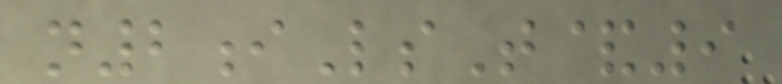n2iLsT&9
